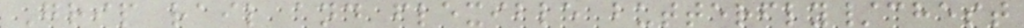Grip rail and flexible butterfly/chest
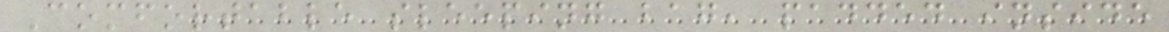Comfortable sleeping bag, padded inside
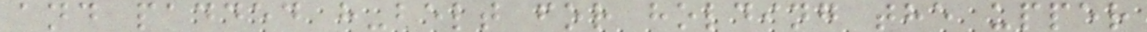and padded h-belt for holding the upper
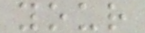your
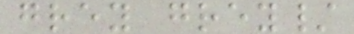grey grey/
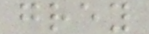grey
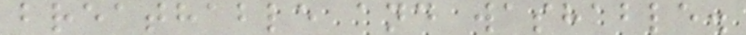breathable and washable.
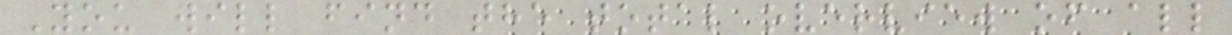You will find the total overview of all
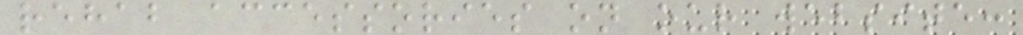rehab accessories on our website:
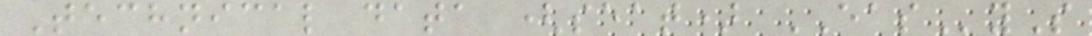Technical data (seat) EASyS
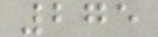275
